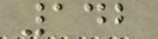142
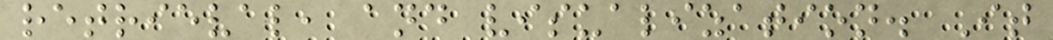retrieval, and visualization. It
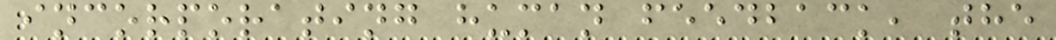incorporating human feedback, the
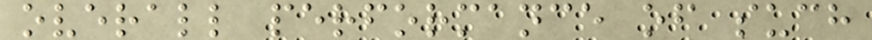overall performance of such
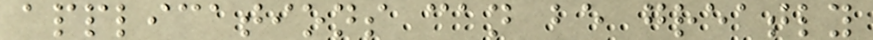applications can be greatly
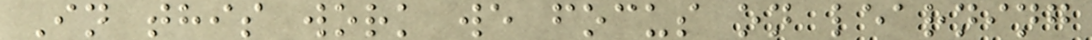In this work we focus on learning
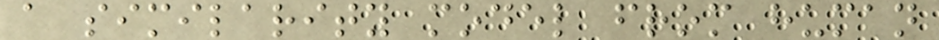a similarity model from human
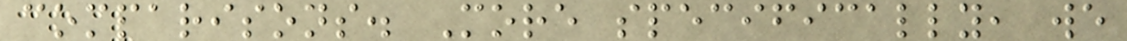comparisons. More specifically, we
